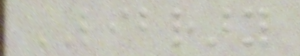LIBRARY
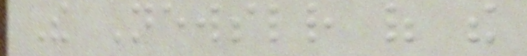The Newsletter of the
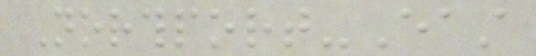Northport-East
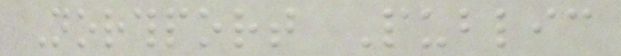Northport Public
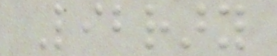Library
